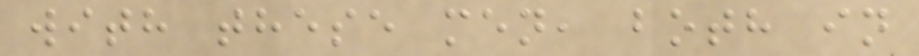with these men, both in
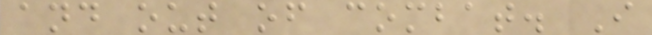and out of combat. I
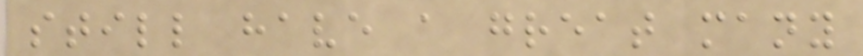still have a great many
